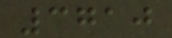3710
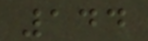144
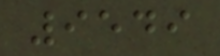9549
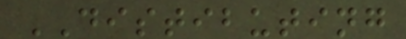DISTIBUTING
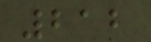212
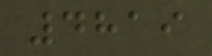4819
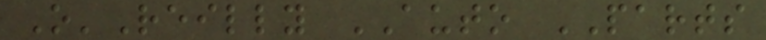O'Reilly AUTO PARTS
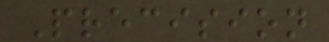Precision
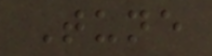Tune
